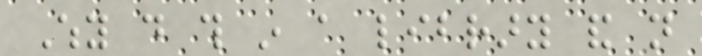Why do this in a library and not
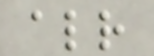already
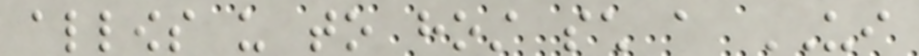allows us to host such a UI
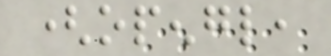(opengl,
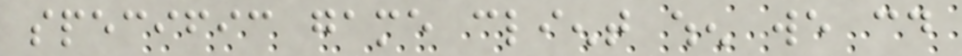specific game client when we could
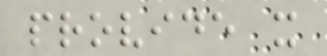provide it
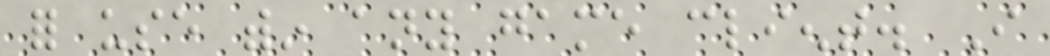for use within any game client. I
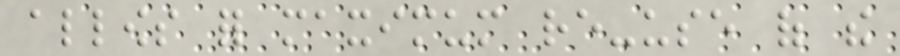allows for maximum re-use of the
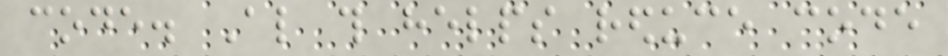code. Also this helps reduce code
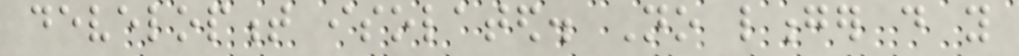development isolated. No longer do you
